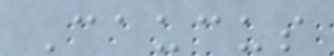Caucus
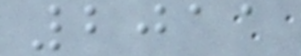2011
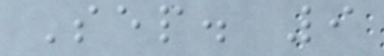Sep. 9
